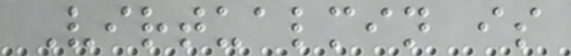Virtualmin is
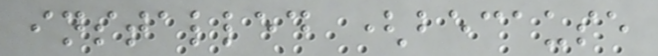installed (because
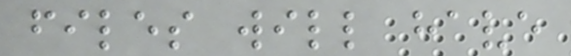files will have
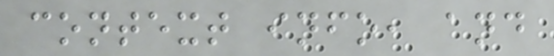context info, and
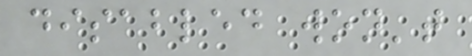disabled won't
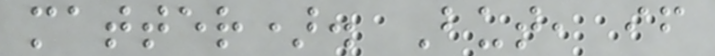matter). But, if
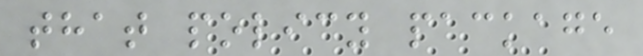that policy package
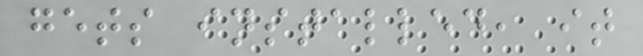gets installed, it
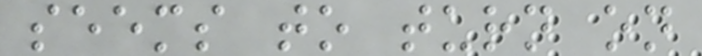seems to turn on
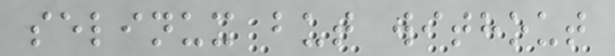selinux but without
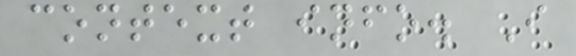context info. I
